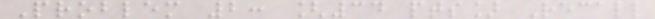Problem 2: [34 pts] Recall
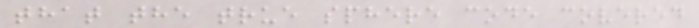that the true sphere code covered
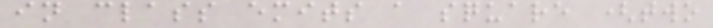in class emits a square (two
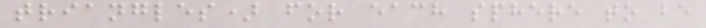triangles) for each sphere to be
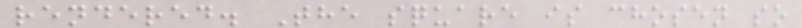rendered. The square is chosen so
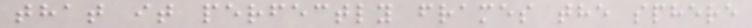that it perfectly frames the sphere
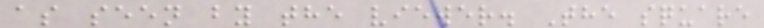as seen by the viewer. The square
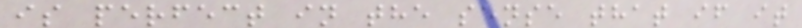is perfect in the sense that if it
